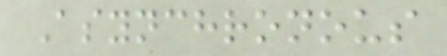Asynchronous
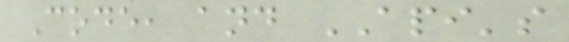Code, and API's
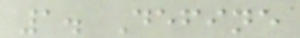1. Define
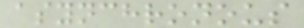asynchronous
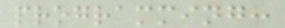programming:
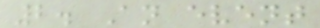2. An event
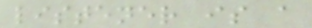listener is a
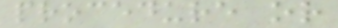procedure or
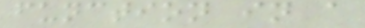function in a
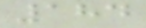184
